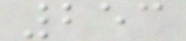253
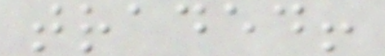traded!
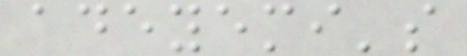adeyemi's
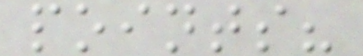points?
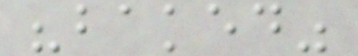"baked"
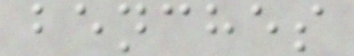benches
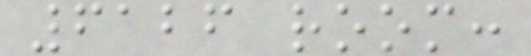6126 room:
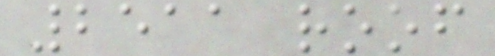2511 roof
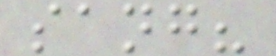sang?
